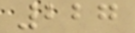227
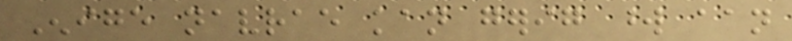Enige navrae kan gerig word aan
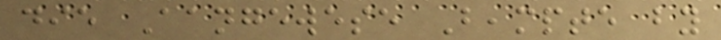die Aangewese Beampte by
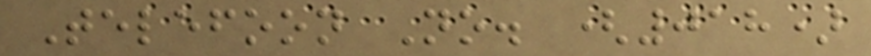Telefoon No. (018)
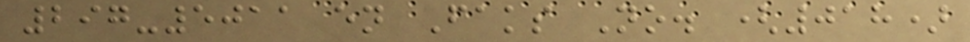297-5011 en Faks No. (018)
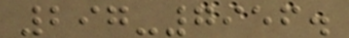297-7956.
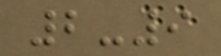2-9
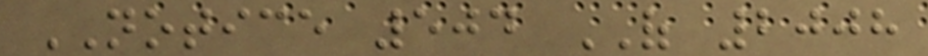NOTICE 504 OF 2008
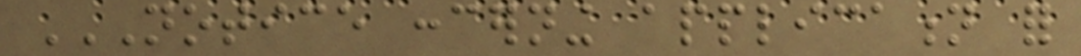NOTICE CONCERNING APPLICATION FOR
